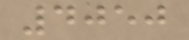4050
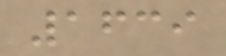1639
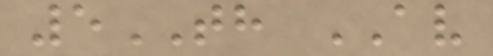5TH AV
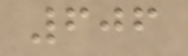606
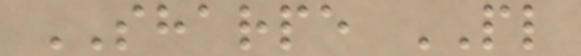SHARPE PL
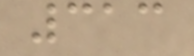313
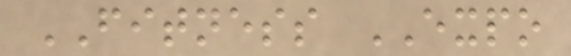FITNESS EXPO
